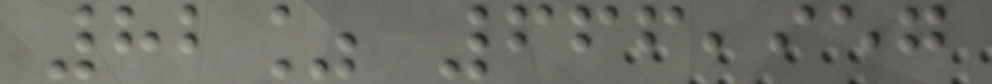82% 666,957
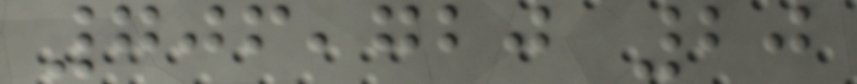706,720 20
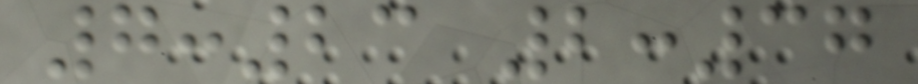7:23 2:37
